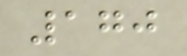170
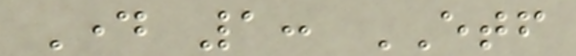Day 1: ETF
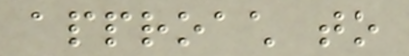approach to
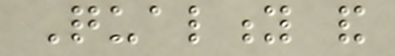Quality and
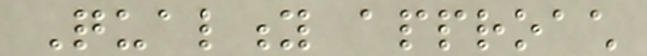Quality approach
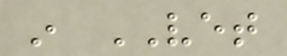in VET
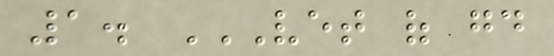1. VET OF GOOD
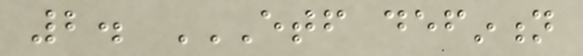2. ETF DEFINTION
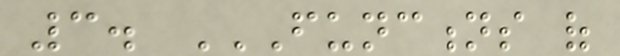3. FUNCTIONS OF
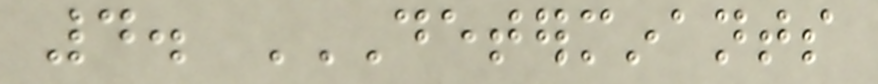4. DETERMINANTS
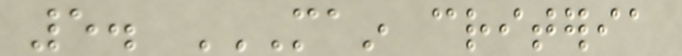5. MAIN CRITERIA
